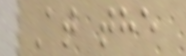At the
